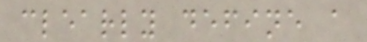clearly define a
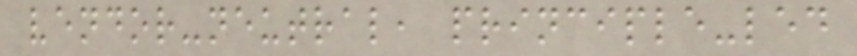vendor-neutral, principle-led
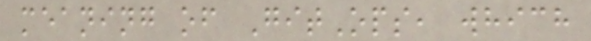meaning of GitOps, which
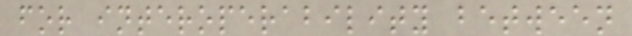for interoperability between
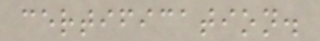certification.
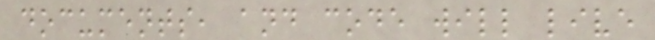documents, and code will live
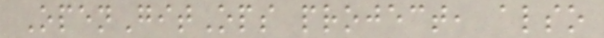OpenGitOps project, also
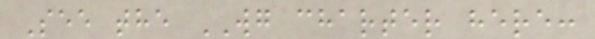See the WG charter here:
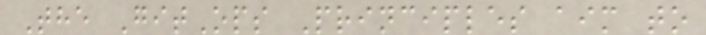The GitOps Principles aim to
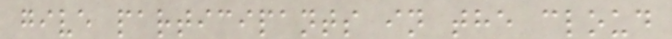give participants in the cloud
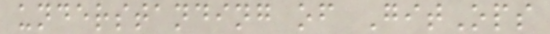understanding of GitOps
